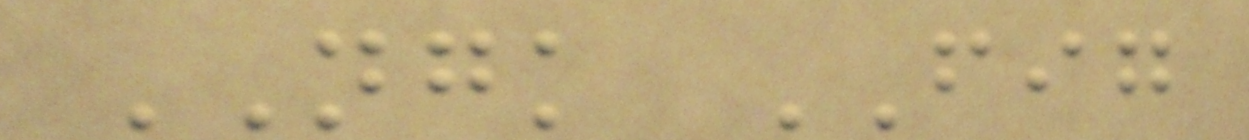NGK FIG
